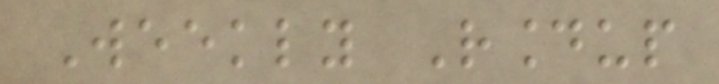Weekly Roundup
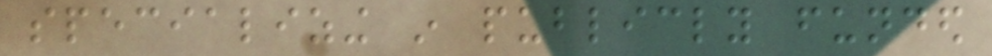specializing in publicly funded
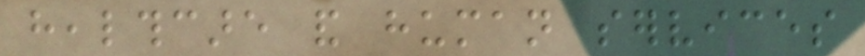healthcare and human services
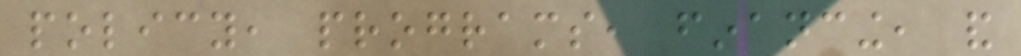policy, programs, financing, and
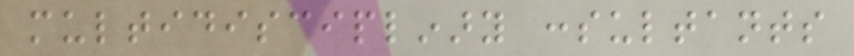multidisciplinary consultants
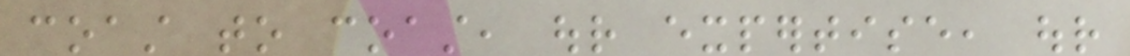coast to coast, our expertise, our
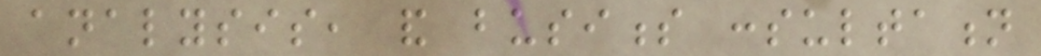analysis, and business consultation
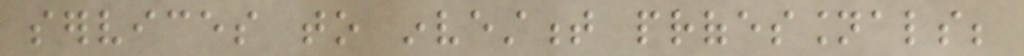services to investment professionals;
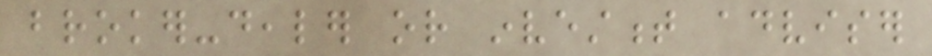broker-dealer or investment adviser
